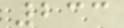233
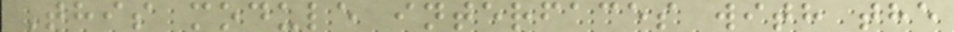This module interfaces with the
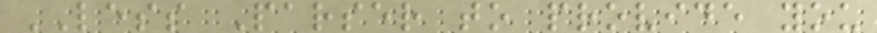LESS Parser to provide you
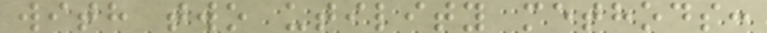with two utility methods:
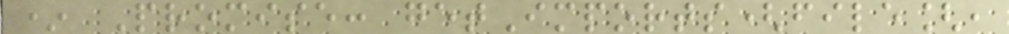* Promise: getImports(file[,
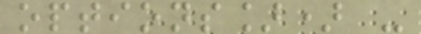options]) -
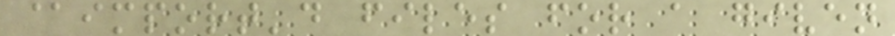@import'd files for a given
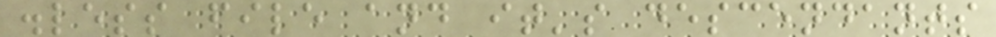.less file and it's descendants
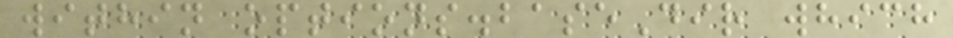within options.baseDir which
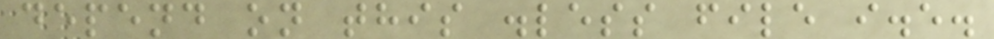depend on this .less file i.e.
